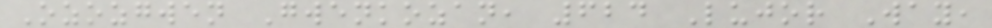Ozozgwen Gwenkozan, 624 Lujor Way,
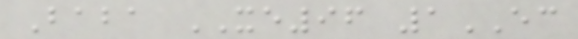Baba XE96 1EC
